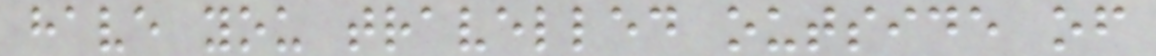have you travelled outside of
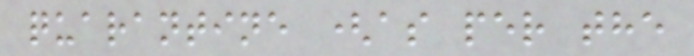quarantine (as per the
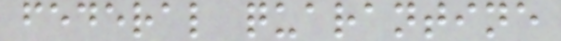federal quarantine
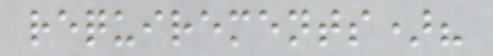requirements)?
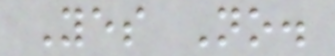Yes No.
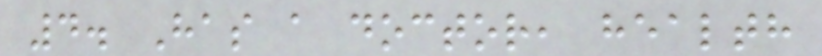4. Has a doctor, health
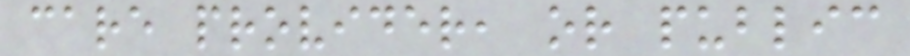care provider, or public
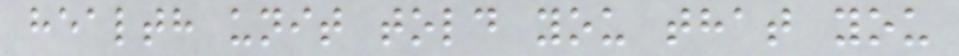health unit told you that you
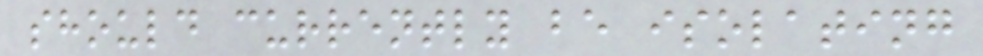should currently be isolating
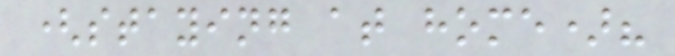(staying at home)?
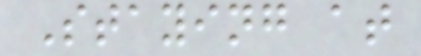Staying at
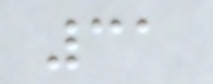31
